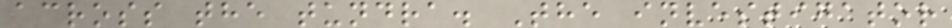across the tundra. The investigator
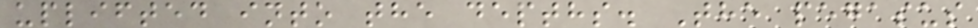uplifted into the depths. The pegasus
